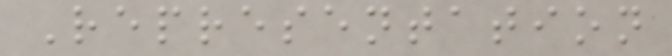Representation
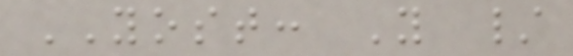YOST: Y /
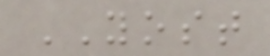YOST
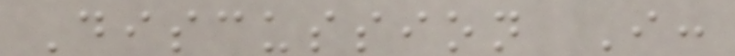Discussion I:
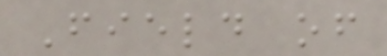Field of
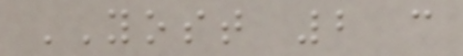YOST 2 c
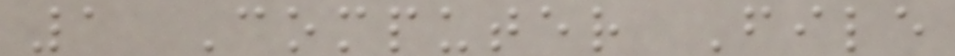1 Computer File
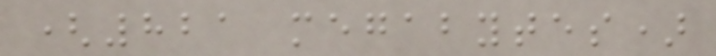(821 megabytes)
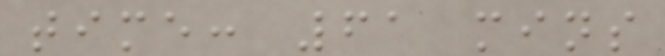time: 61 mins
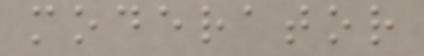moderator
